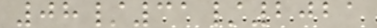08/31/2021
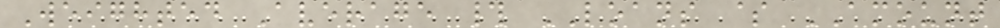Weighted Average # LOANS $ AMOUNT
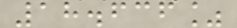18.636%
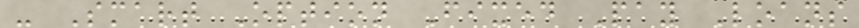- Smart Option Fixed Pay Loans
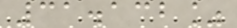31.132%
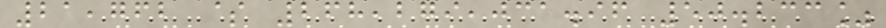21,762 $ 268,279,031.96 50.233%
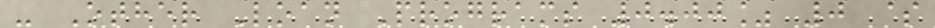- Other Loan Programs 0.00% 0 $
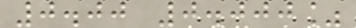0.00 0.000%
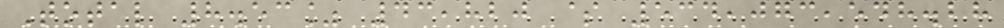Total 8.53% 43,820 $ 534,073,548.28
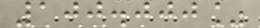100.000%
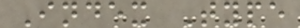Index Type
